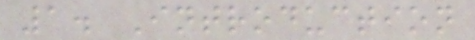1. Introduction
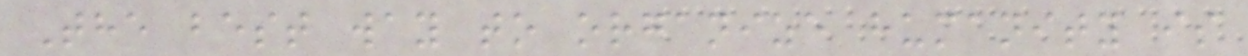The best way to organize humanity is
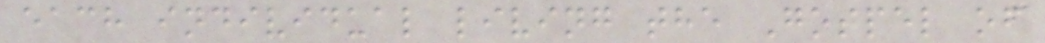each individual living the Gospel of
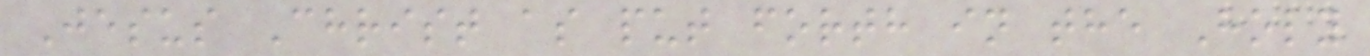Jesus Christ as put forth in the Holy
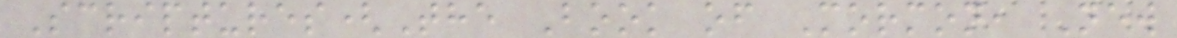Scriptures(The Book of Mormon, New
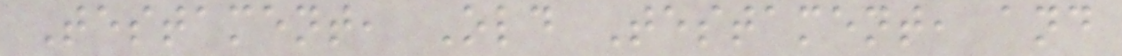Testament, Old Testament, and
